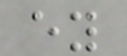ey
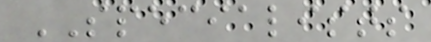SPECIALISTS
